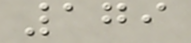179
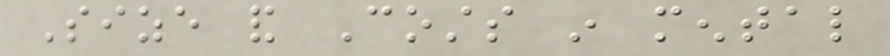Size and Costs in mental
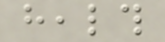health
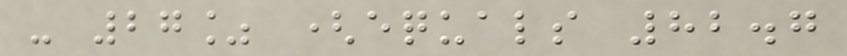- 27% (equals 82.7
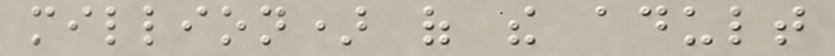million) of the adult
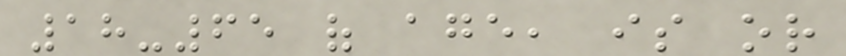18-65 of age, is or
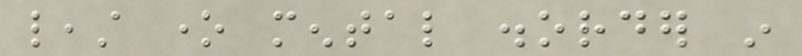least one mental disorder in
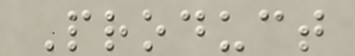Product
